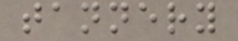tannery
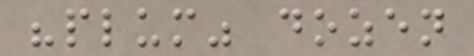"plum" dozen
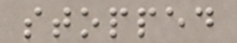stopped
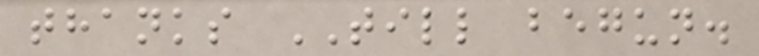thanks TILL begun.
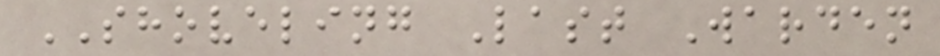SHOVELING Last Warden
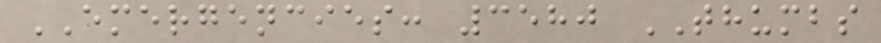EMERGENCIES: 3580 THUMBS
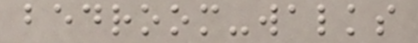bedroom-walks
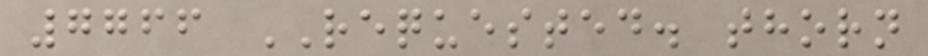7766 REQUESTED. thorn
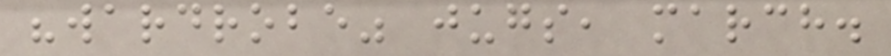"wardrobe" jugs, march.
